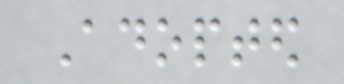Adopted
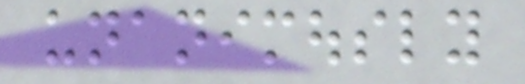unanimously
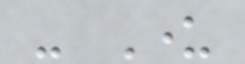- Under
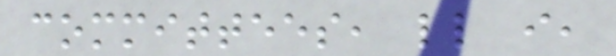committees, little i,
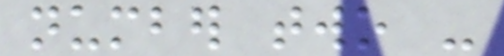number two -
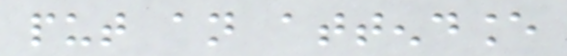put an attendance
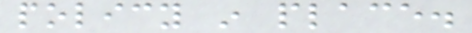policy in place.
